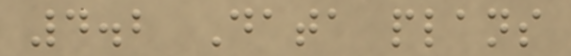4.2 Data plans
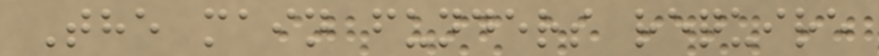The main funders require
